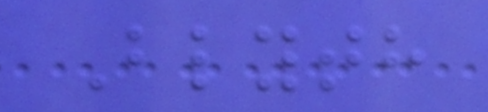Blyth
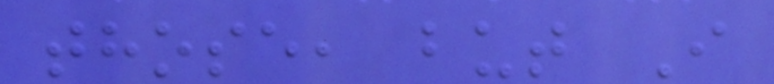those, but I
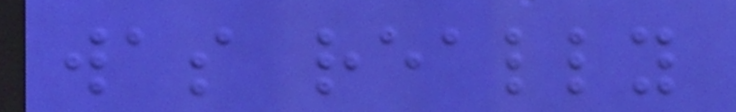was really
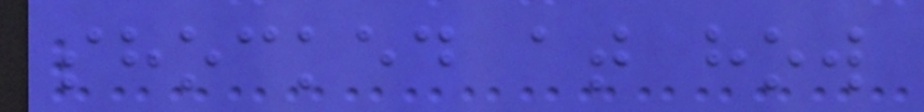shocked at how
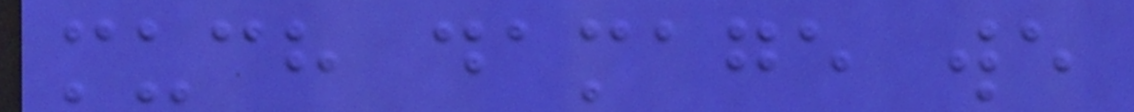much damage we
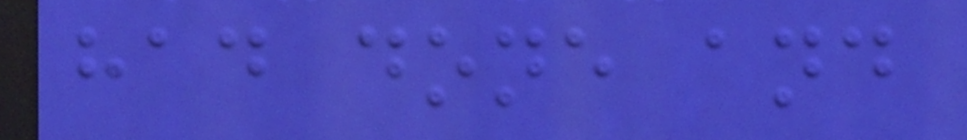had done and
